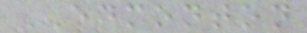EDMONTON
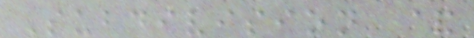Subdivision &
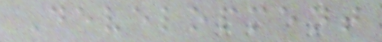Development
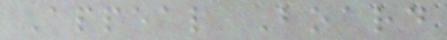Appeal Board
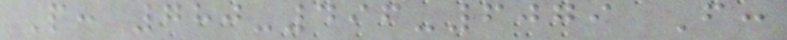P: 780-496-6079 F:
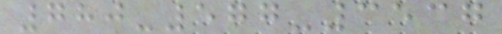780-577-3537
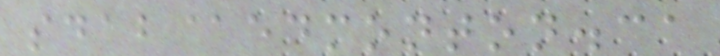sdab@edmonton.ca
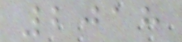2018
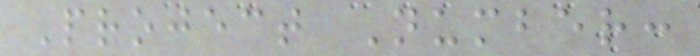Project Number:
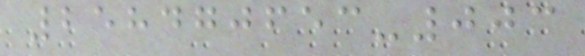258470653-003
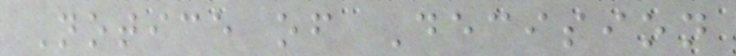Notice of Decision
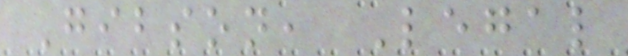Gibson, Legal
